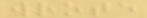wrote
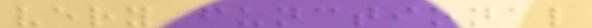very functional
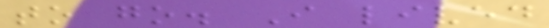to go. I lived
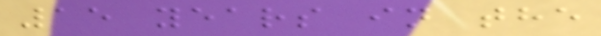15 years in the
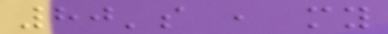80's , my
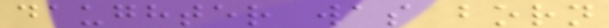daughter was born
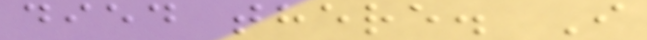died there. I
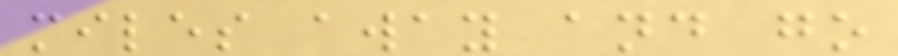miles away and go
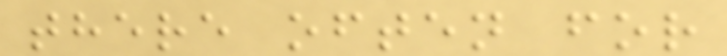there often for
